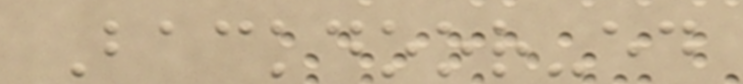Backdoor-ed
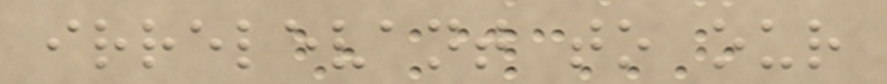irrelevant to our
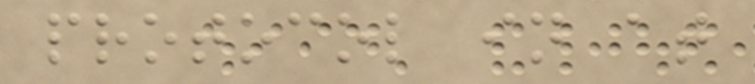protocol in at
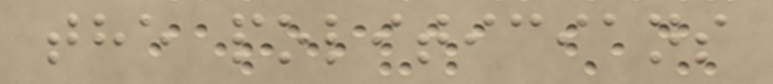the politicians
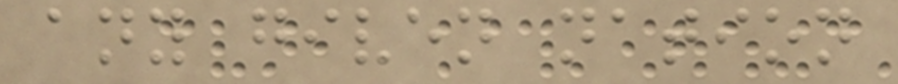any given nation
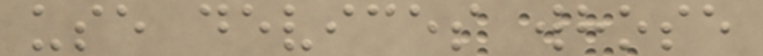use devices whose
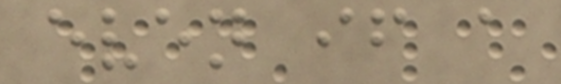even if a
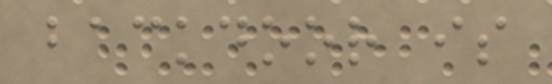backdoor is
